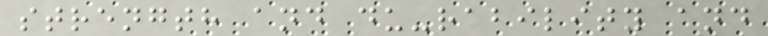strength and du-rability and
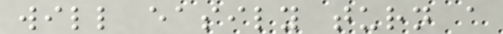will easily turn a
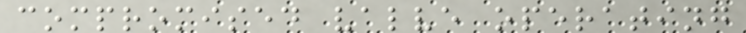compromised valve operating
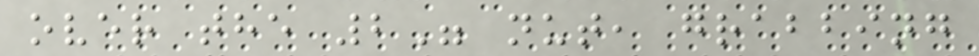over the 2" nut, grabbing
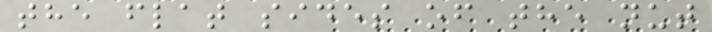the flat sides of the nut
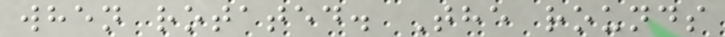when rotated. The rounds
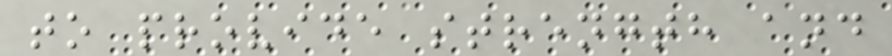to provide strength and
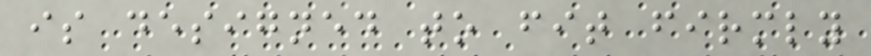is designed to fit firmly
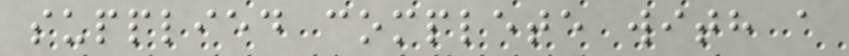supplied complete with a
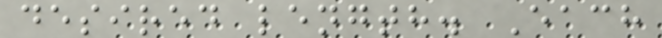desired length. Each
